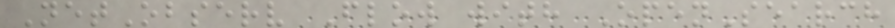NetObserv Flow with OpenSearch
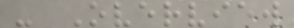- Overview
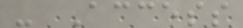- Access
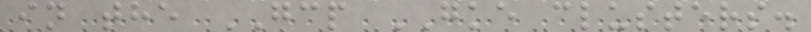in the GCP GKE clusters.
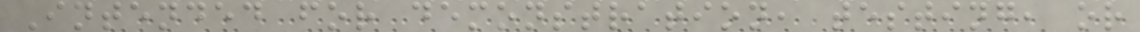Intended for demonstration, testing, or
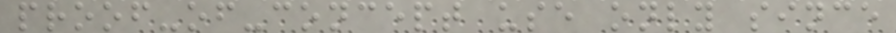proof-of-concept use only since
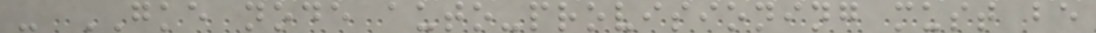- GKE node auto-provisioning must be
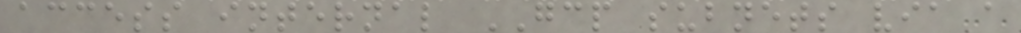access internal GCP subnets via a
